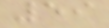59
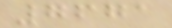7671
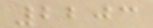2203
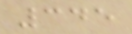345
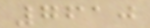7610
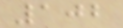102
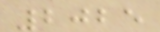2025
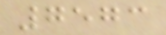7573
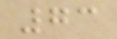73
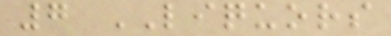7 LIQUORS
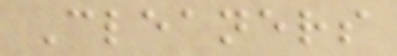Cleaners
